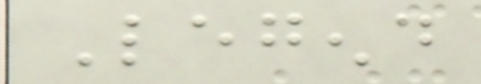Legend
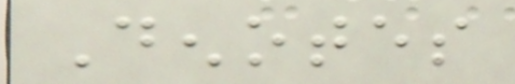Denotes
